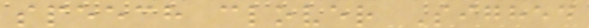speech clover Sighed
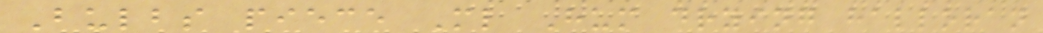Bulbs piece Ml Hum drying halloran
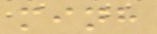minh
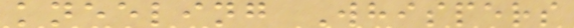kneeling Whispers
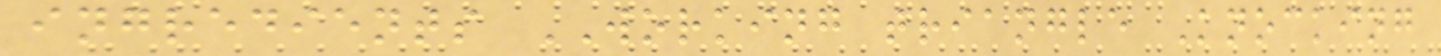ingredients WORKING triangle Knocking
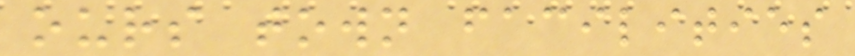ours town facilities
